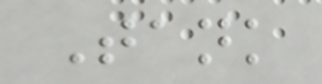Tank
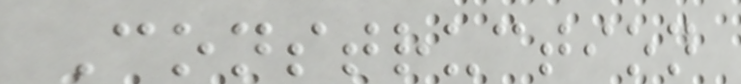Construction
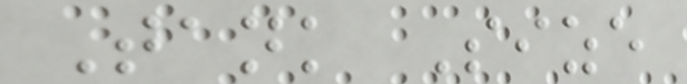Tank Size
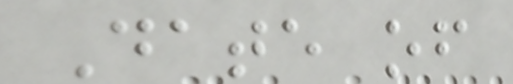Date of
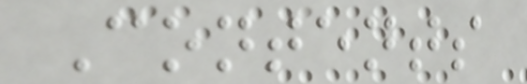Contents
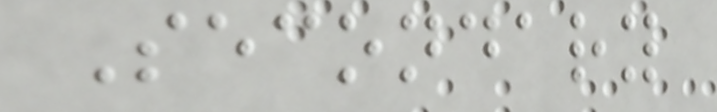Secondary
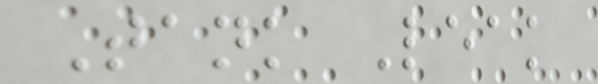Tank Leak
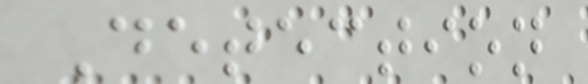Detection
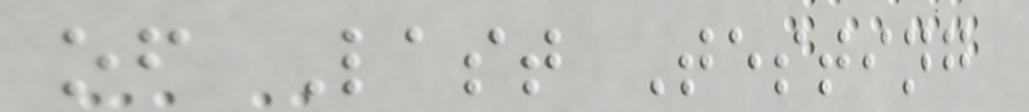of Last Testing
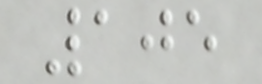105
